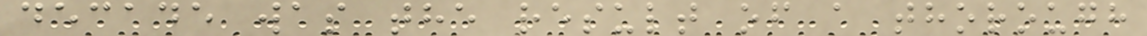decade was the result of a thorough
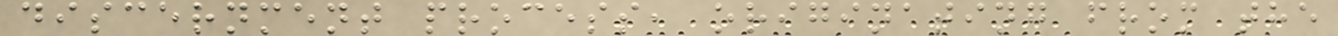discernment process, originating from the
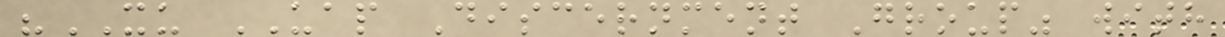"XU UAP Discernment Group" with
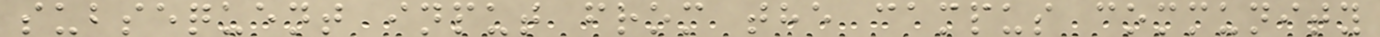subsequent input from the campus community
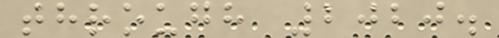through 2020.
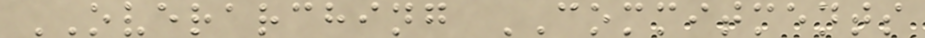OVERARCHING COMMITMENTS
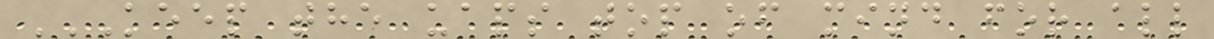KEEP THE UAPS TOP OF MIND FOR ALL
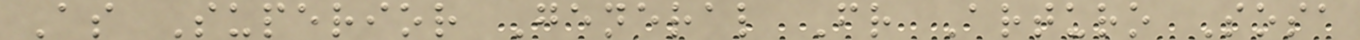As Superior General Fr Arturo Sosa
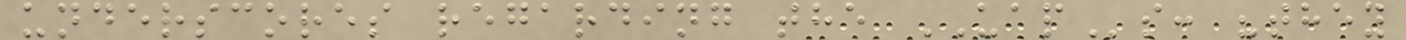underscores regarding the UAPs: "they
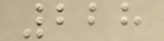228
